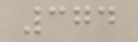374
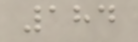184
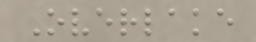Overlake
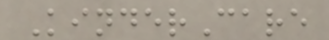KinderCare
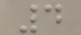4
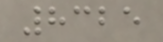8325
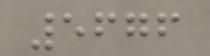5676
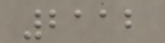2112
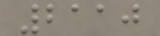2110
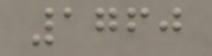1760
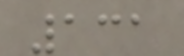131
